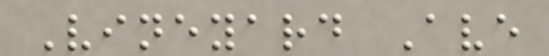Vineyard Ave
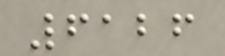6126
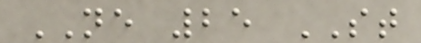NE 25 ST
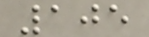105
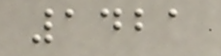1421
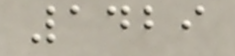1429
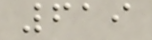619
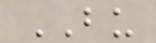BU
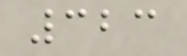323
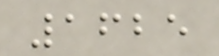1625
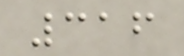316
